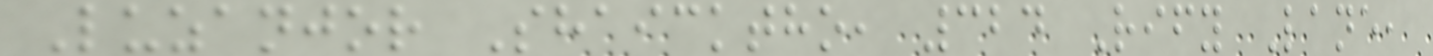Luzanjor Shaicktho, 324 Rify Lane,
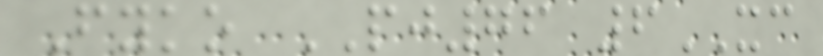Fyko PJ76 6XC
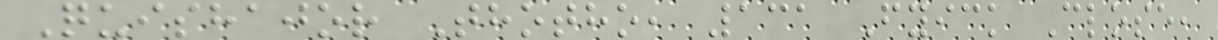Quishajor Thotho, 131 Fyick Close,
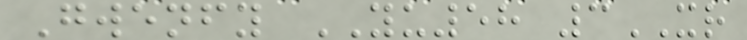Gwenfy YU58 3XR
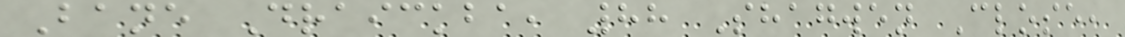Bane Draickba, 88 Shagwen Close,
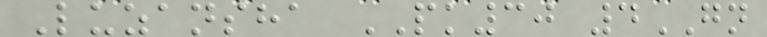Luzansha PK30 4GN
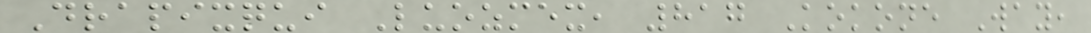Drapixqui Luozmex, 817 Kokone Way,
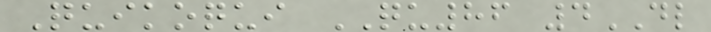Quikoqui QU86 4DL
